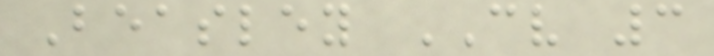Beasley CV 3
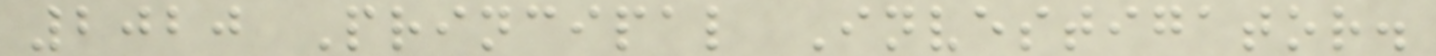2020 Principal Investigator.
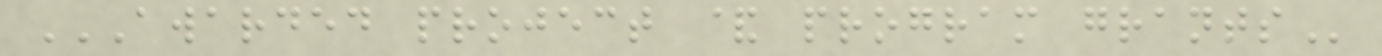AWARDED PROJECT & PROGRAM GRANTS
